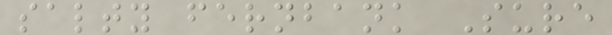salty fernbank Sure
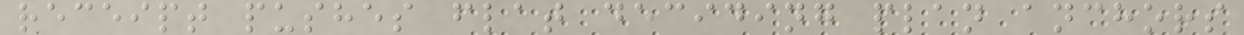receipt pushes flat deciding plan anchors
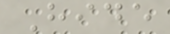Hide
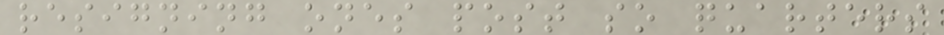resigning ones post so quarters
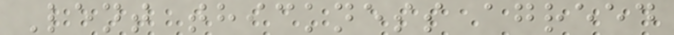Lent thickness agreed
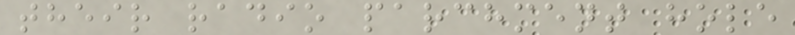their radio parchment hole
